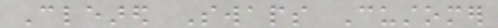Cleared Swaps Customer
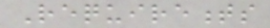Requirements
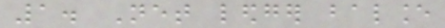1. Net ledger balance
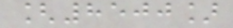[8500]
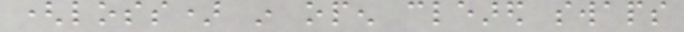(loss) in open cleared swaps
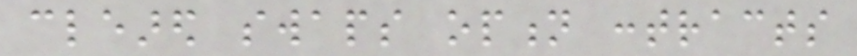cleared swaps option contracts
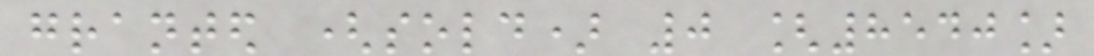granted (sold) 0 [8540]
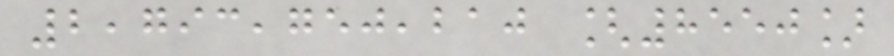2,793,750,210 [8550]
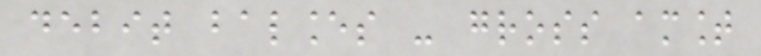debit balances - gross amount
